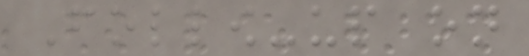Follow-up on
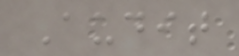Audit
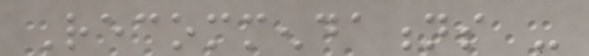Recommendations -
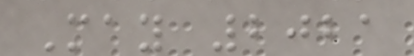May 2021
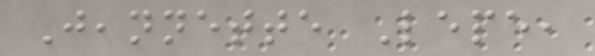Jeannette Lepe,
